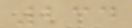234
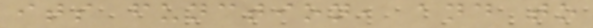its function, and to
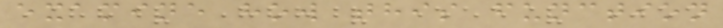examine how this function
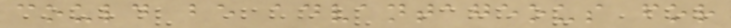could be advantageous for
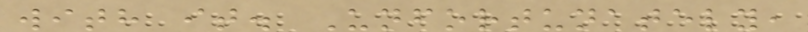with it. Unfortunately,
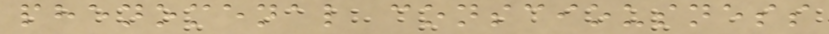phenomenal consciousness
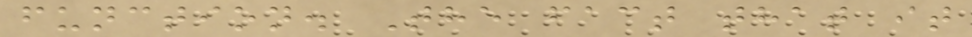function. The fact that it
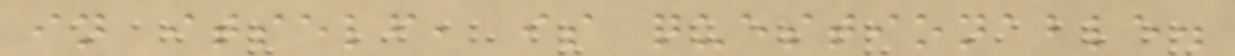in itself, is questionable.
